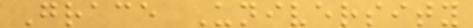Grace University
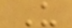U
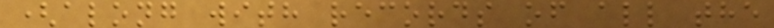(along with records of all the
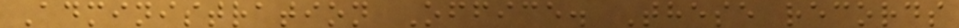Administration Office. These records
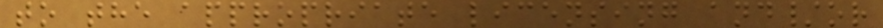to the appropriate licensing and/or
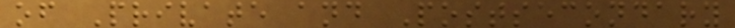of Private and Postsecondary
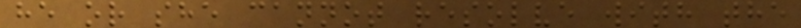he or she cannot resolve with the
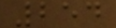254
